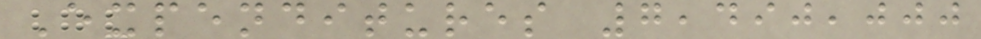Expenditures 7,490,000
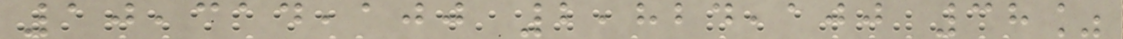10,314,100 2,824,100 38%
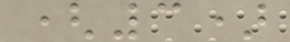(3)
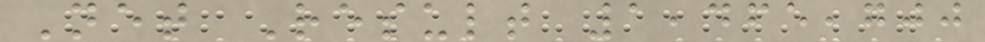Net Result 1,465,700
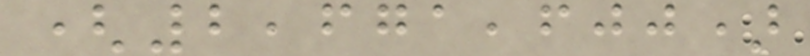(2,671,600)
